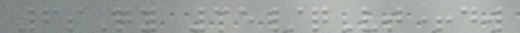6sQy 35/qVt+dw
